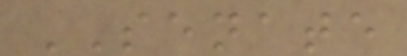SENATE
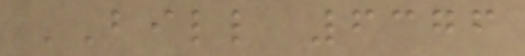BILL 6376
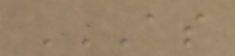AS
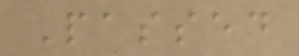Passed
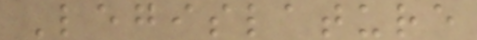Legislature
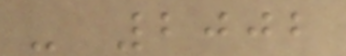- 2002
